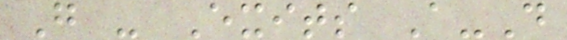G - Exits A-D
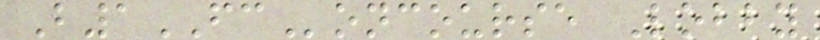B1FConcourse Lobby
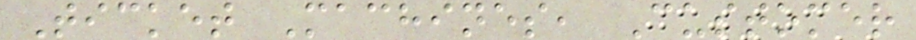Ticket Machines, Customer
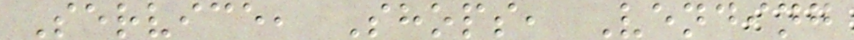Service, Shops, Vending
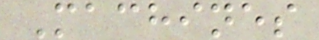Machines
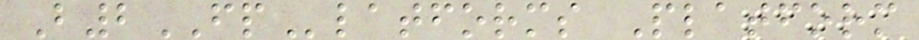B2FPlatforms Platform
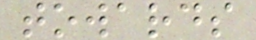towards
